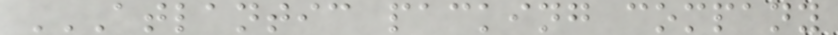ATLANTIC PACKING COMPANY
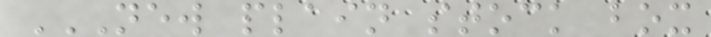NEW PLAIN STOCK BOX
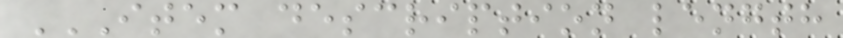ITEM DESCRIPTION LENGTH
